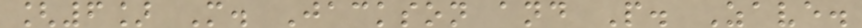[6] M. Jackson and P. Zave.
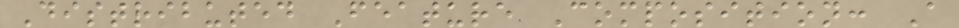Distributed Feature Composition: A
